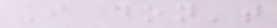I don't
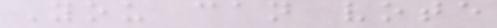You can vote
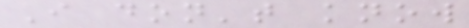I don't know
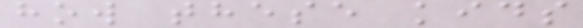how these kids
